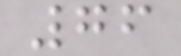76
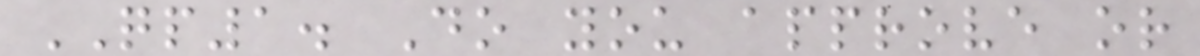QP1. Do you approve or
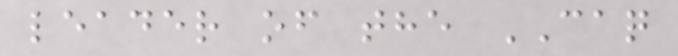leader of the CAQ
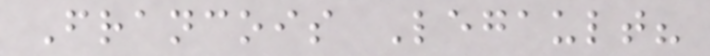Francois Legault?
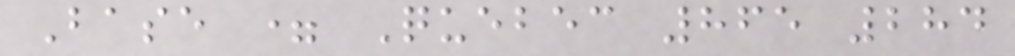Base = Quebec 865 284
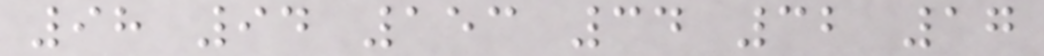98 94 153 34 32 17
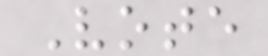Vote
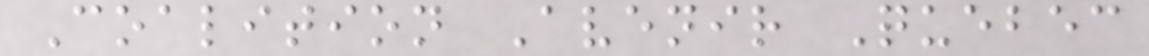Coalition Avenir Quebec
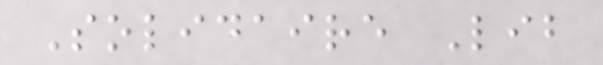Solidaire Lib
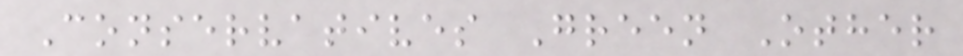Conservatives Green Other
